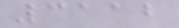3112
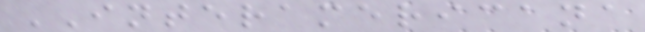INTERAMERICANA
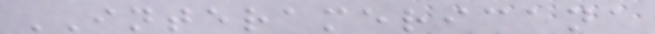INTERAMERICANA
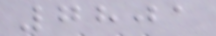7801
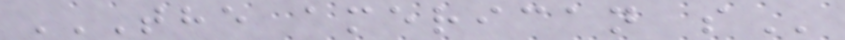THE AMERICAN S
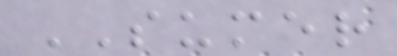SUMER
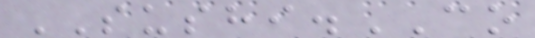SUSHI.CO
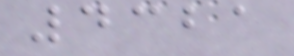4321
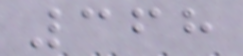368
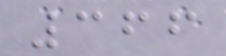366
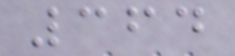364
